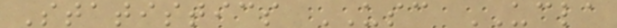Statistics USC UCLA
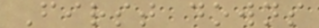First downs
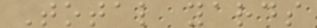Total yards
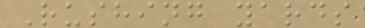Rushing yards
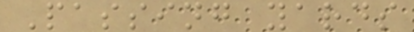Passing yards
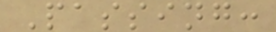Passing:
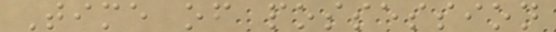Time of possession
